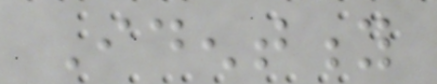Identity
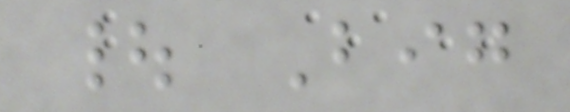| Big
